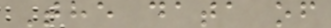The data of
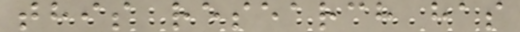this research has
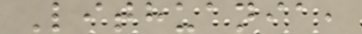Lithuania,
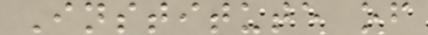Institute of
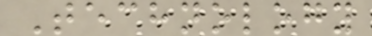Technology
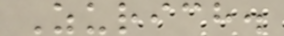Zurich.
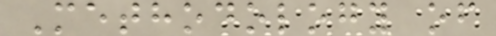Methodology of
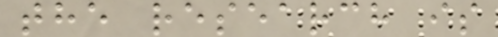the research is
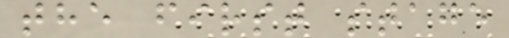the first stage
